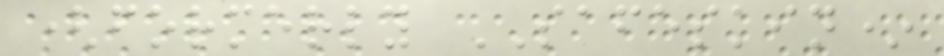(formerly SAFESKIN*
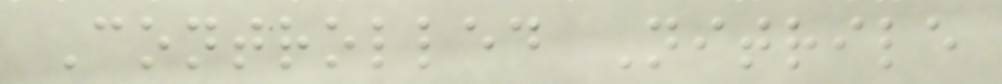Controlled Nitrile
